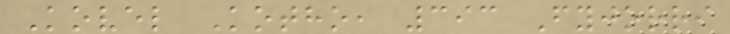Kovel Kotho, 393 Fyjorri
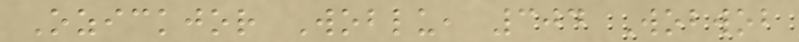Ozickjor Woblu, 304 Wobwob
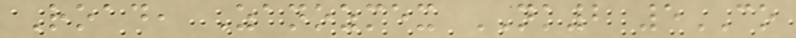Road, Zanozmex NK2 5CO
